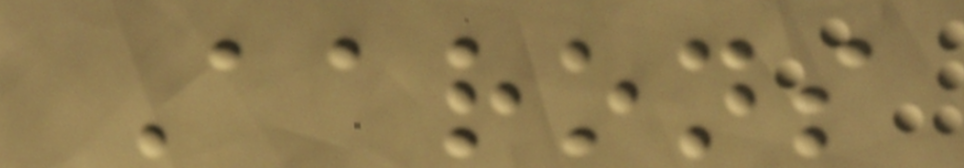Aarons
